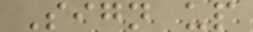Sign up
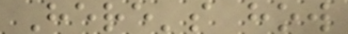Here's how
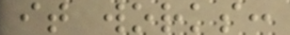it works:
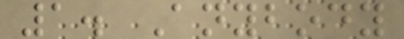1. Anybody
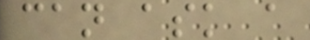can ask a
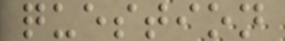question
